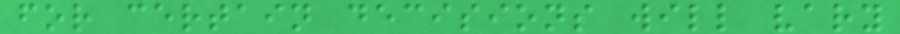for certain decisions will vary
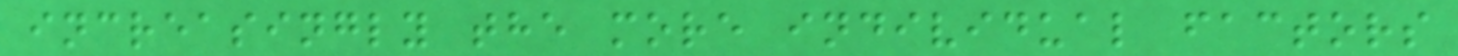increasingly the more individual factors
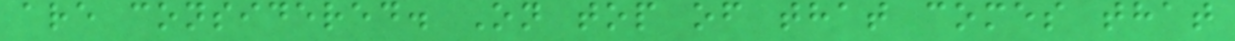are considered. On top of that comes that
